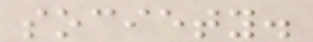society.
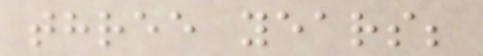three years;
